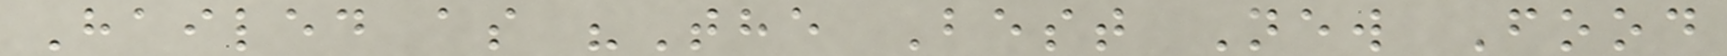Hailed as "The Best New Food
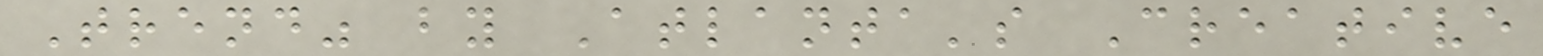Trend" by Atlanta's Creative
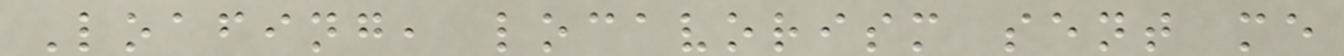Loafing, locavorism sent me
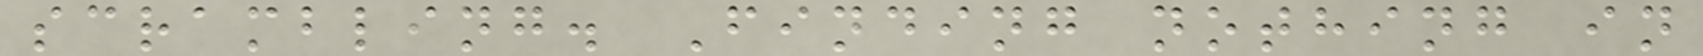scrambling. Finding nothing in
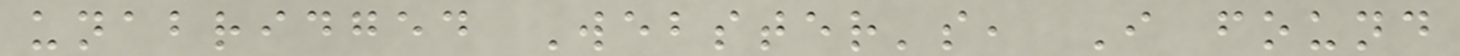unabridged Webster's, I found
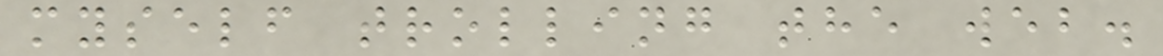myself trolling the web.
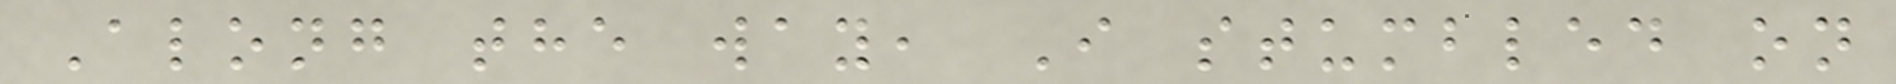Along the way, I stumbled on
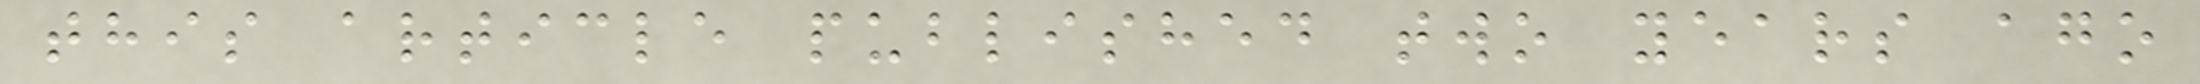this article published two years ago
